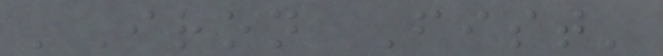'Iron Fist'
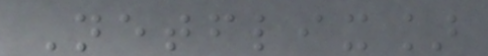Netflix]
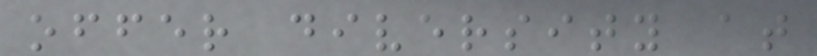offer diversity at
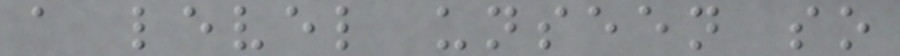a level unseen so
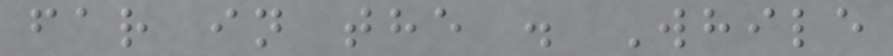far in the . While
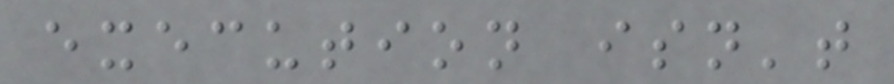execution isn't
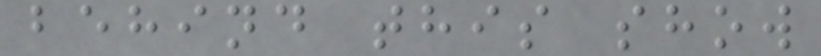behind this show
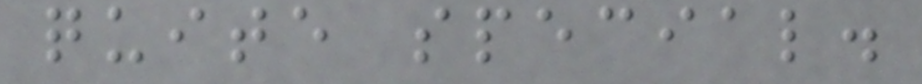quite special.
